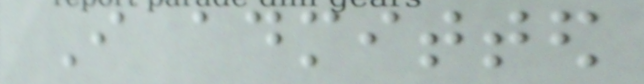I admitted
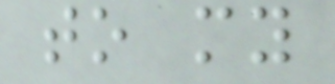to my
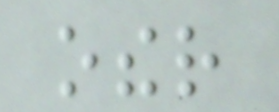other
